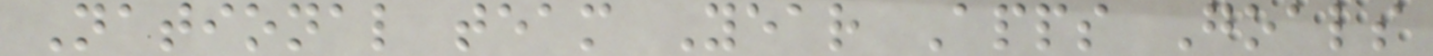National team Year Apps Goals
